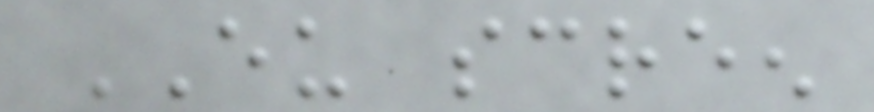EU screen
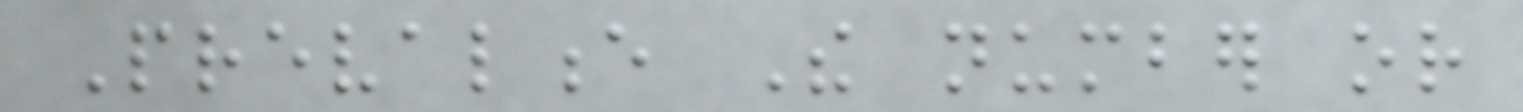Prevalence The number or
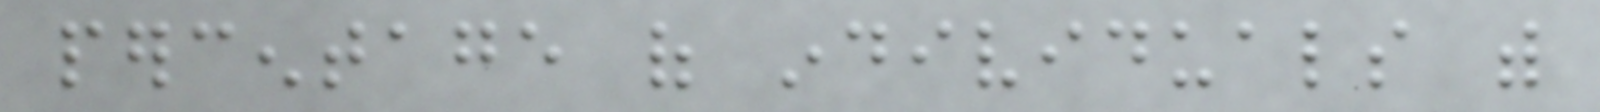percentage of individuals with
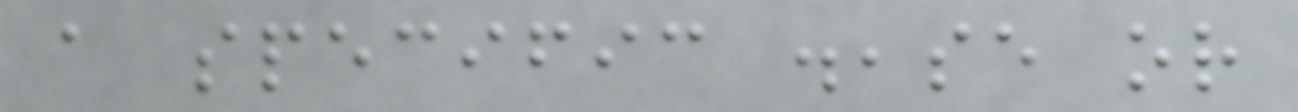a specific disease or
